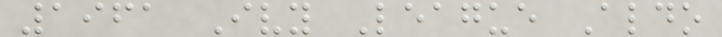1961 Ivy League Aldo
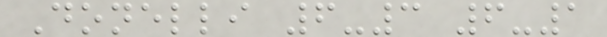Donelli 6-3 6-1
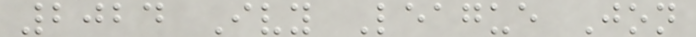2024 Ivy League Jon
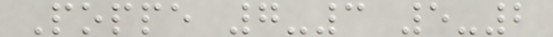Poppe 7-3 5-2
